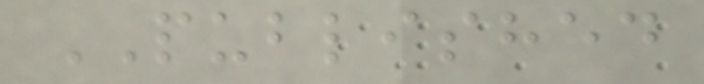PUBLISHED
